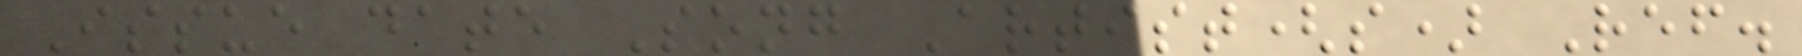Issue date Song Artist(s) Ref.
